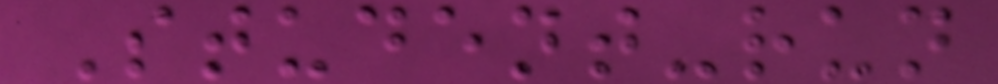Student-run
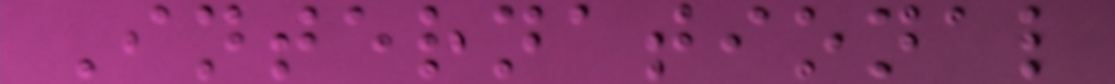International
